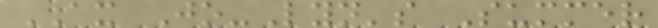AX Jo-Lyn's Summer
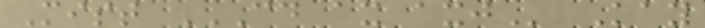Mist CD AX AXJ Kay
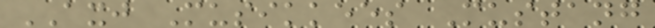AXJ Musikkees Mustang
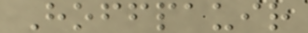Hoffpauir
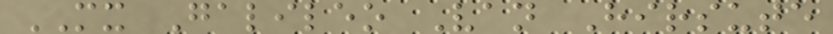MX Galileo Van Hirsute
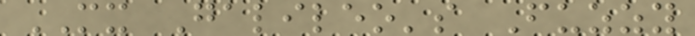MX Galileo's Fuzzy
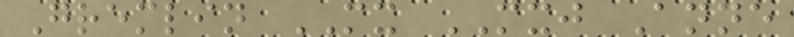Gremlin MX MXJ Anne
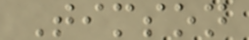Timson
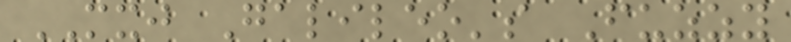MXJ Galileo's Fuzzy
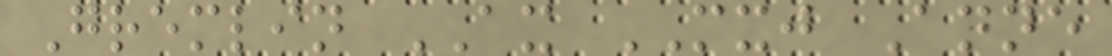Gremlin AX MXJ Anne
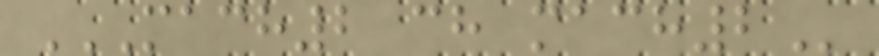MACH2 CH MACH2
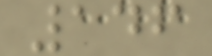146
